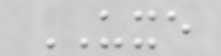UXE
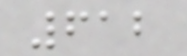612
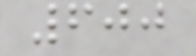600
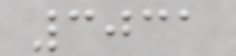3031
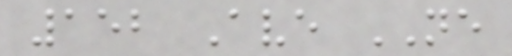152 Ave NE
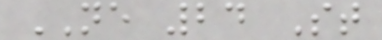NE 24 St
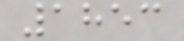1853
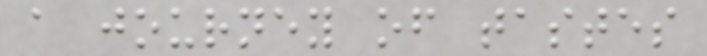a journey of tastes
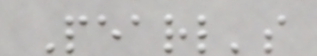Pearl's
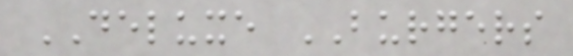DELUXE BURGERS
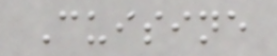Cuisine
